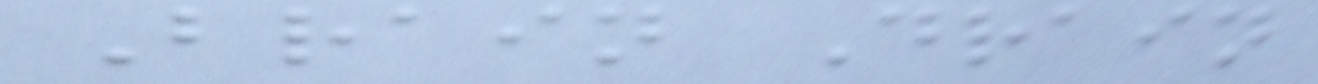Brain Drain
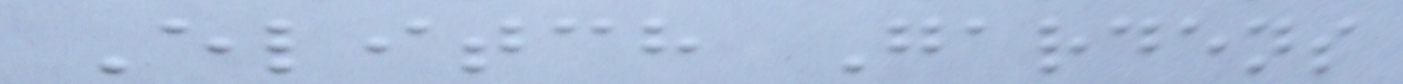Elitch Gardens
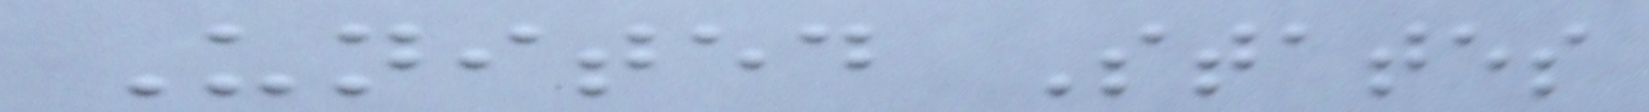United States
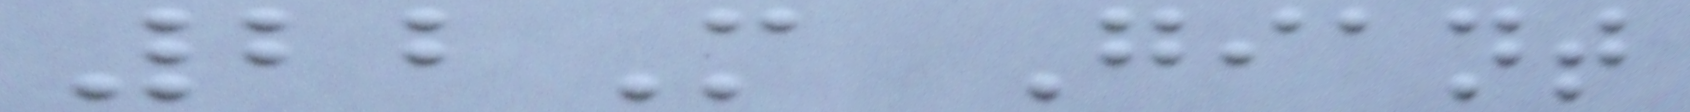22M Giant
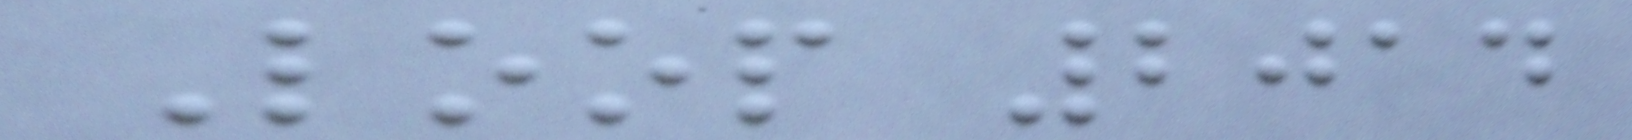Loop 2014
